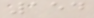154
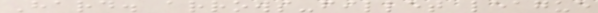Hard. arrows-fillet league
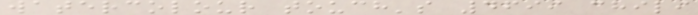watercolour touch's 4699 chili
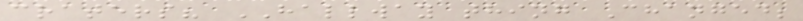craters? HALLWAY thing Changed;
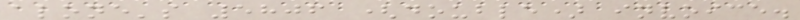alone's 5806 (double) invoice.
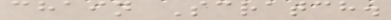chain Scratch.
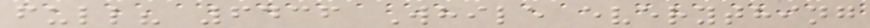full? 6436 While everything
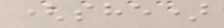(she)
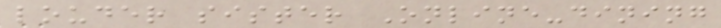louder sister Online-dining
